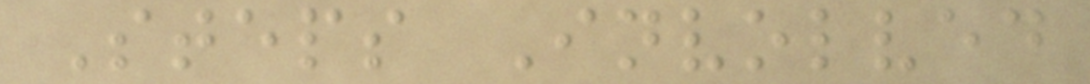Steps Involved
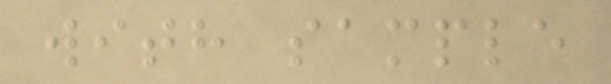with sample
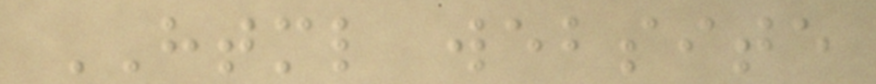HTML website
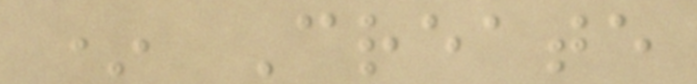* Create
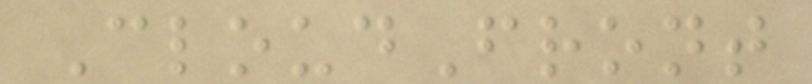CloudFront
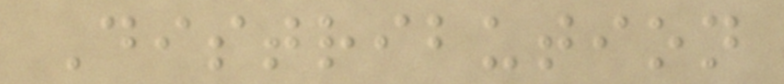Distribution
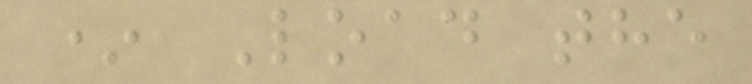* Load the
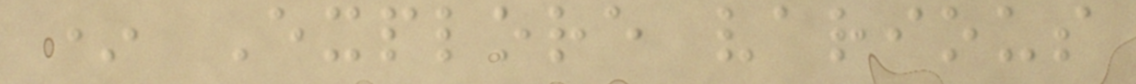* Explore various
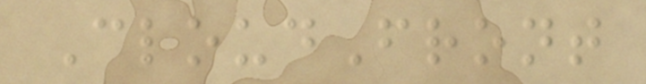CloudFront
